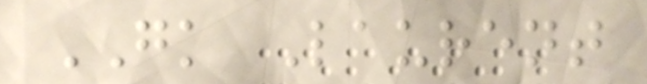GK Laurent
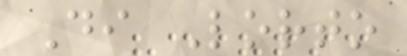Di Lorto
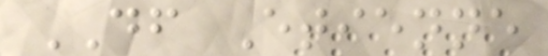DF Etienne
